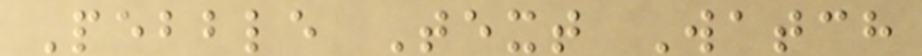Pebble Text Watch
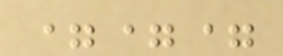===
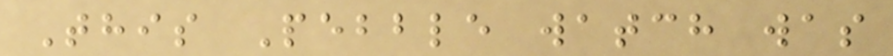This Pebble watch was
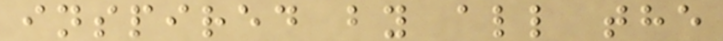inspired by all the
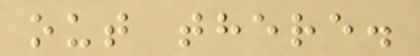out there.
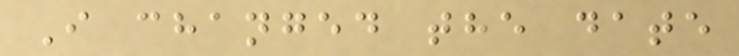I changed the date
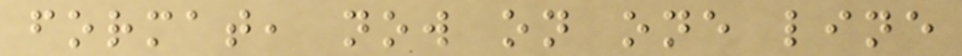format, now on one line
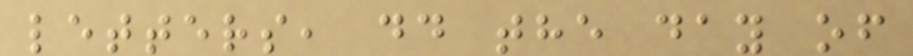letters, dd the day of
